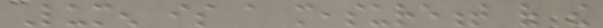Lumen is a measurement of the
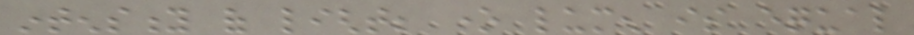intensity of light; one lumen is equal
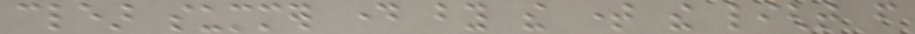clear summer day by the time the light from
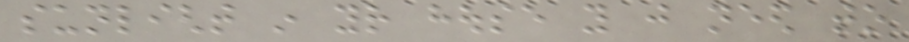sunlight in your house you just need to
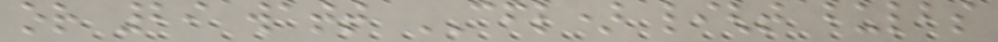or 29 watt CFL) light bulbs
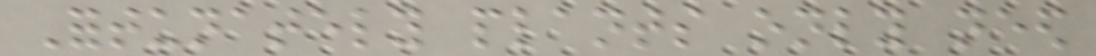Fortunately plants only need
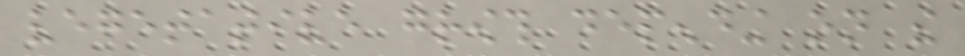vegetative growth depending on the
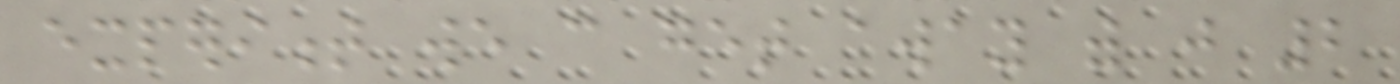experiment we can get away with just 2
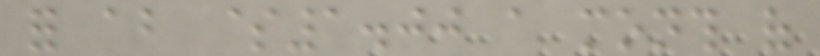for about $1.00 a month of
